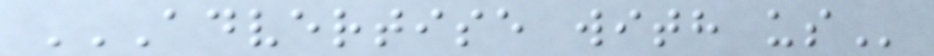ADVERTISE WITH US
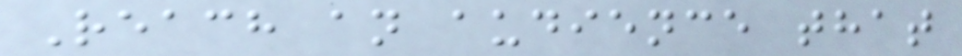Reach an audience that
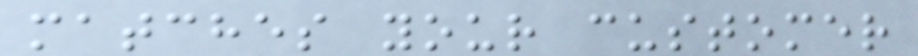matches your customer
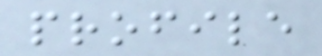profile
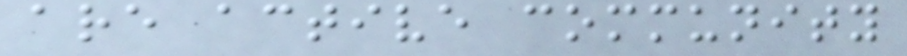are active community
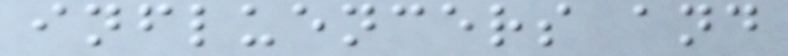influencers and
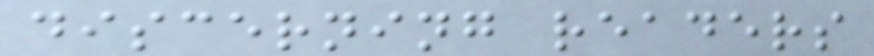discerning readers
